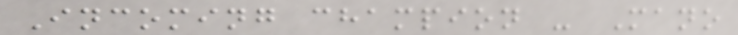Incoming champion - Mano
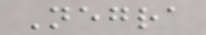Negra
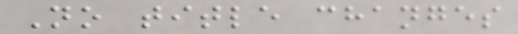No title changes
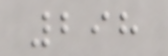298
